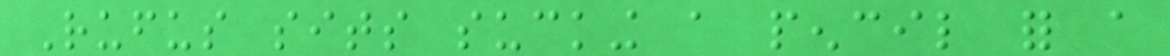Rufus sits sucking a pencil for a
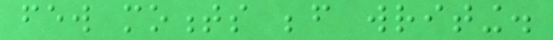few moments before writing.
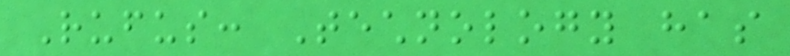Rufus: Technology has
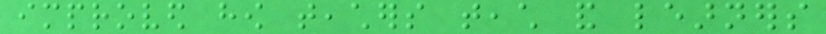improved how teachers teach and learners
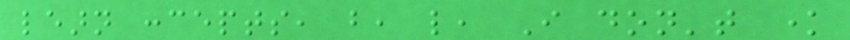learn concepts, but, like, I don't know
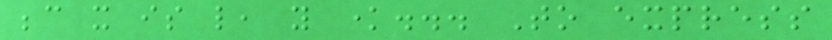because it is like, you know... To express
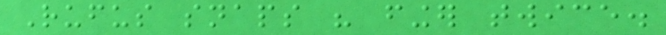Rufus snaps his finger twice.
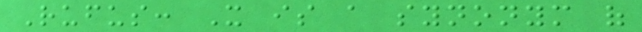Rufus: It is a synonym of
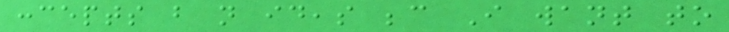concepts but not ideas because I want to
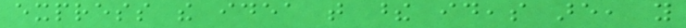express the idea that these ideas are, you
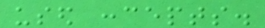used concepts.
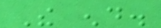The end.
